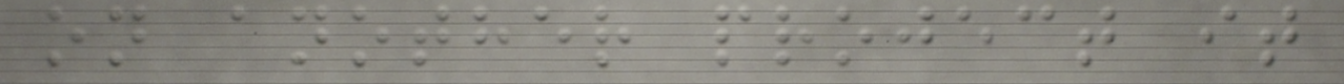on another project it
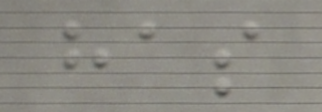has
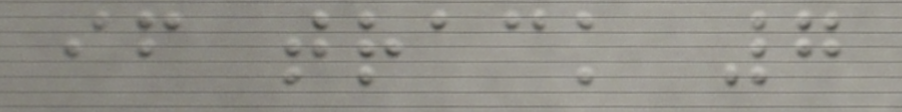if track 7
